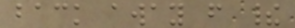back away from their
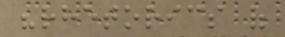"rhetorics of
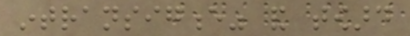intransigence" and toward
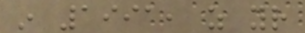in 1991, as your
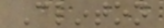Clinton
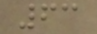63
